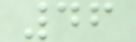46
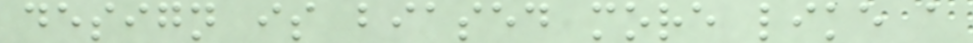design is biased more like a
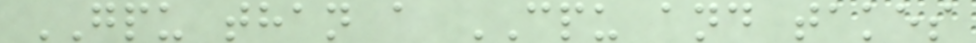GPU than a CPU and takes
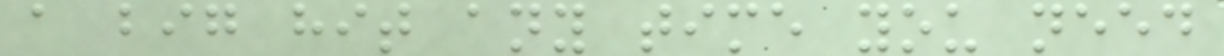a big hit any time you need
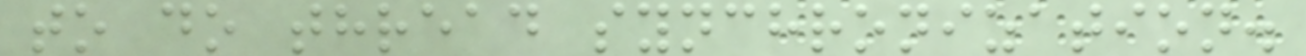to do thread synchronization.
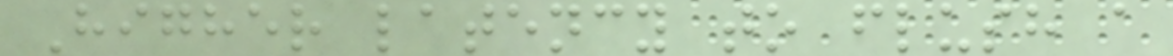Higher latency to flush a
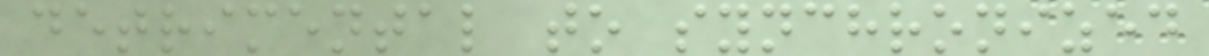detrimental to synchronized
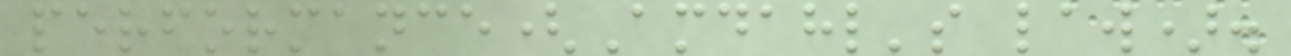performance(Amdahl's law).
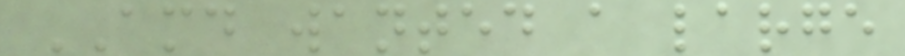AMD wanted a large
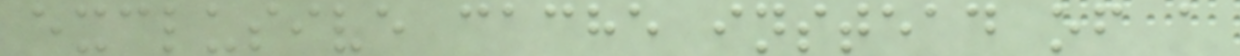exclusive cache instead of a
